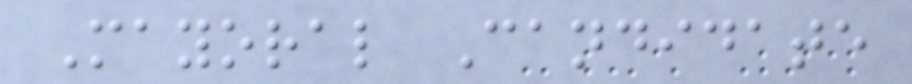Mayoral Candidate
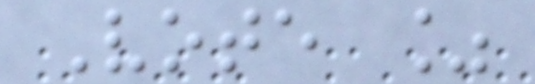Vote %
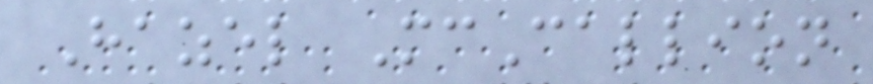Hazel McCallion
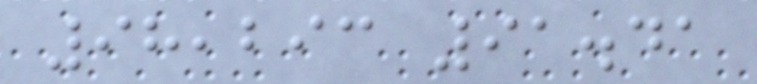98,293 91.41
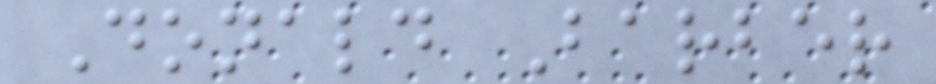Donald Barber
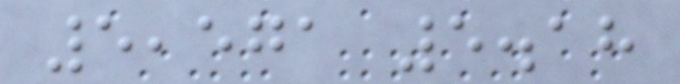5,571 5.18
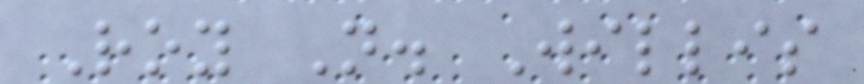Roy N. Willis
